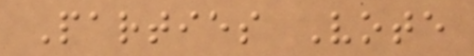Parties Vote
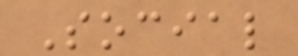Social
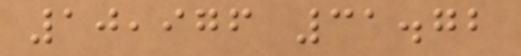10,976 31.72
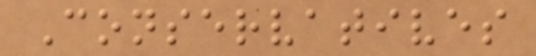Conservatives
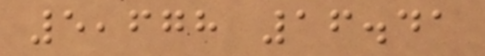5,678 16.41
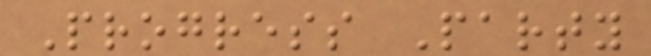Progress Party
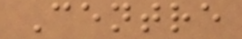Centre
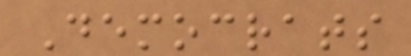Democrats
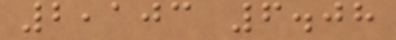2,103 6.08
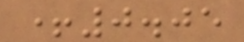+0.05
